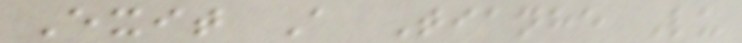Exit A Tianhe Lu
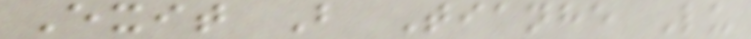Exit B Tianhe Lu
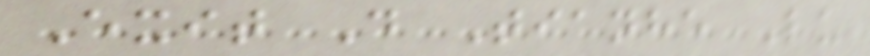Exit D Tianhe Lu
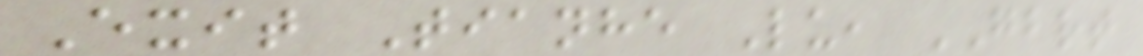Exit Tianhe Lu, GBRT
